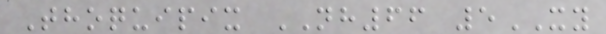Thoquipix NH66 5XY
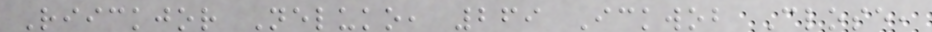Riickjor Neluko, 269 Ickwob Close,
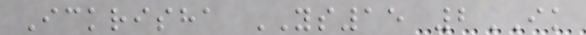Ickrisha YS15 2IK
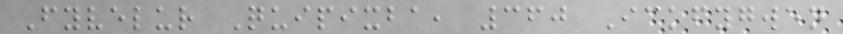Fyvelur Quipixba, 360 Ickfygwen
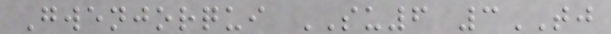Gwenjorqui SU6 3TJ
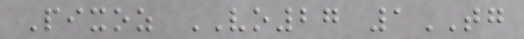Pixoz VO27 1TG
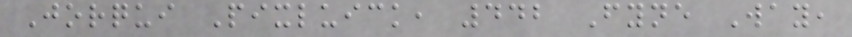Jorqui Pixluick, 442 Fyne Way,
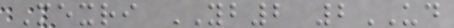Mexri YB2 2UD
